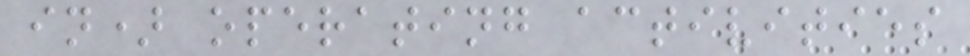in) operating activities
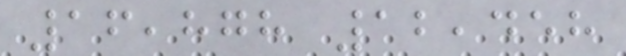16,878 12,458
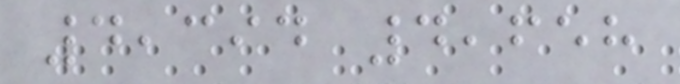4,394 4,658
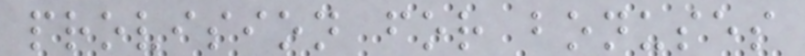provision for bonuses
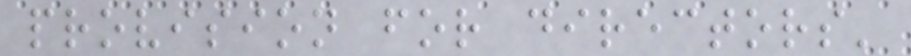provision for directors'
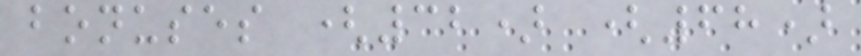bonuses (32) (68)
